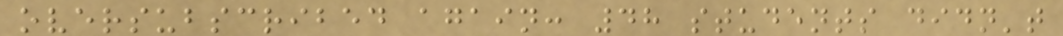oversubscribed again: 48 students didn't
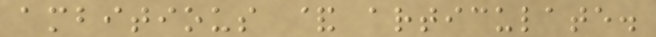ambitious & articulate.
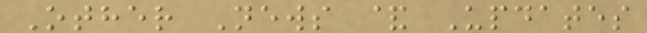Other News & Updates
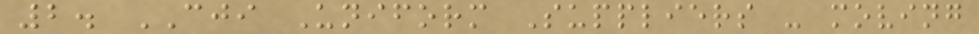2. CJI Uniform Suppliers - moving
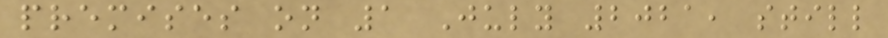premises on 1 July 2021, still
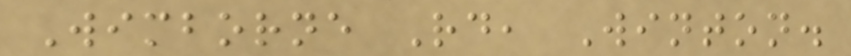Wimborne Rd, Winton.
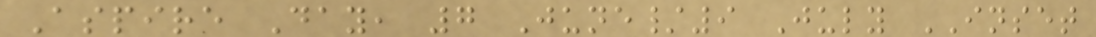Aspire Day, 7 June/9 July INSET
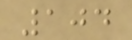104
